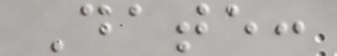Date:
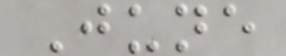June
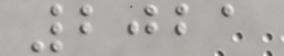2021
